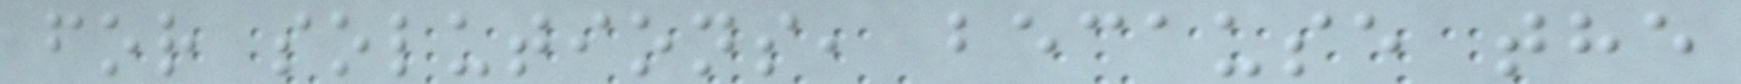for solutions, because the
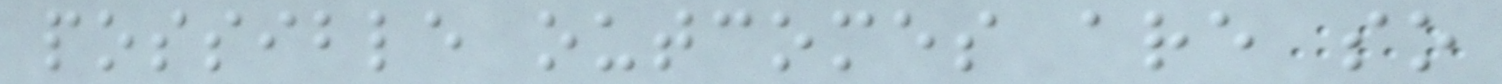possible outcomes are so
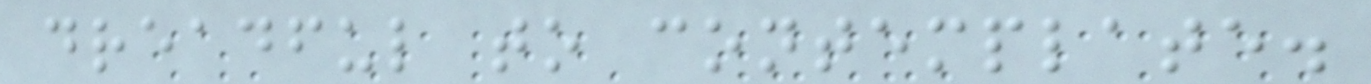dreadful to contemplate.
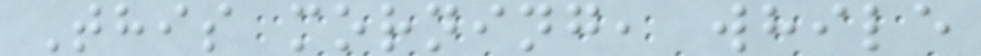This morning, while
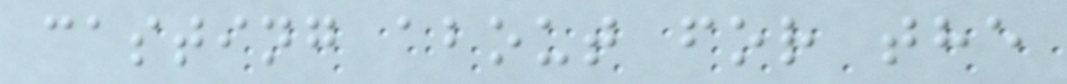casting about for the
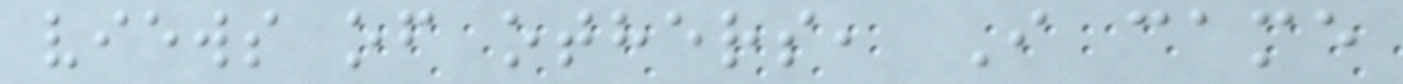views of others, I came
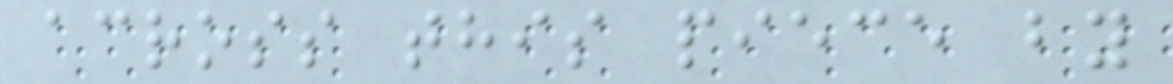across this piece by
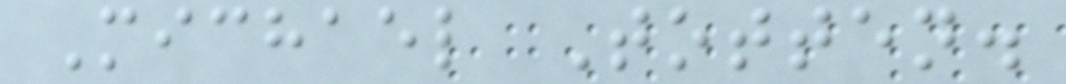Michael Totten.
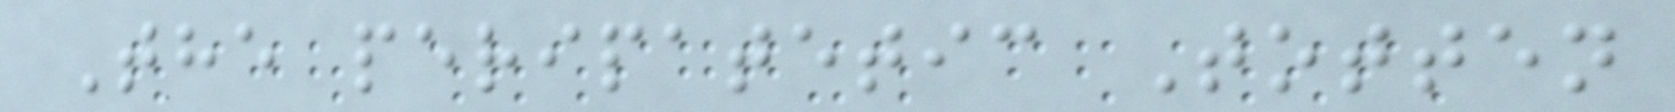The peripatetic Totten
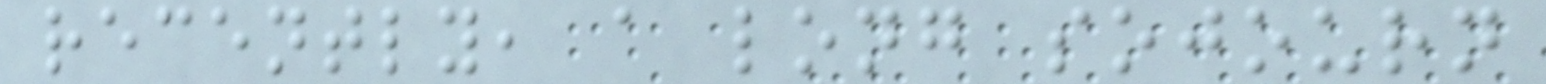recently, a long sojourn
